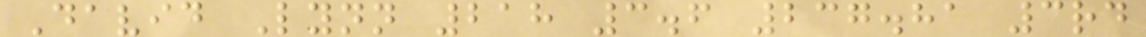David Lynn 218 3.6 237.81 3rd
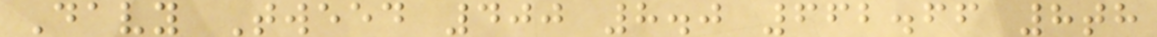Davy Tweed 400 8.0 662.66 8th
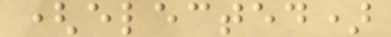(elected)
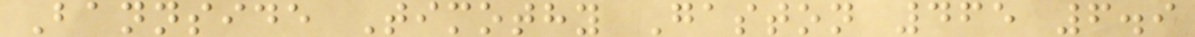Bannside Timothy Gaston 465 6.9
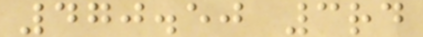470.50 3rd
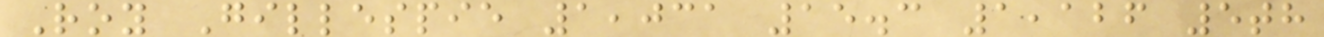Roy Gillespie 1,031 15.3 1,126 5th
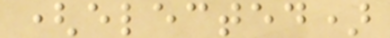(elected)
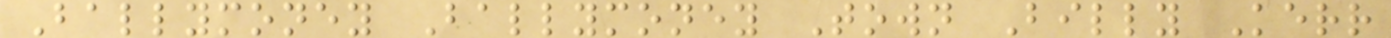Ballymoney Ballymoney Town Billy Kerr
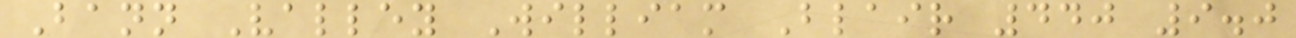Bann Valley William Blair 440 9.0
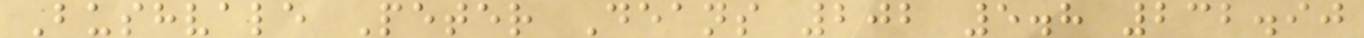Bushvale Peter Deans 202 5.8 232.90
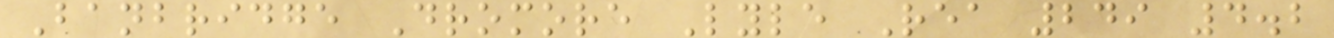Banbridge Dromore Lyle Rea 249 4.2
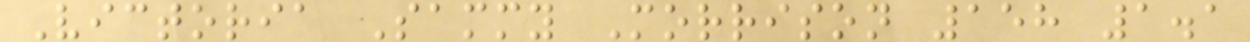Victoria Sammy Morrison 158 1.1
